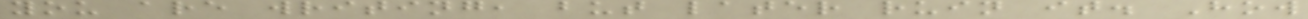you are writing, but later ruin it. How
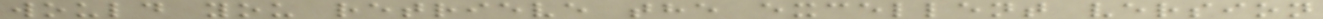would you retrieve the excellent version
